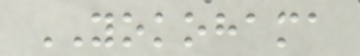YOKOHAMA
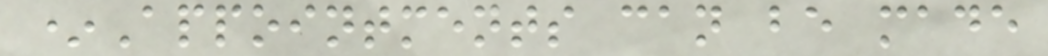*Appointments can be made
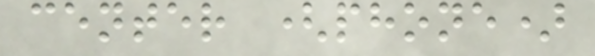center (phone)
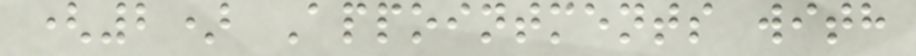(2) Appointments with
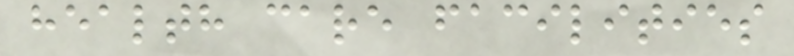health care facilities
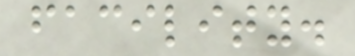facility.
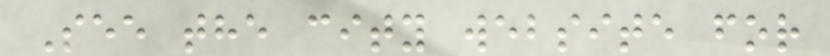See the city website for
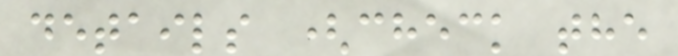details (check the
